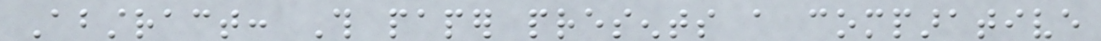Abstract: This paper presents a comparative
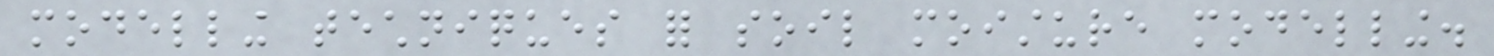modelling techniques for soil moisture modelling.
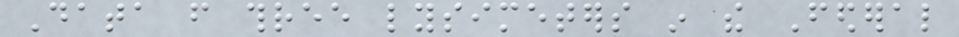Data from three lysimeters in the Federal
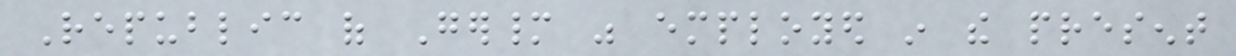Republic of Germany was employed in the present
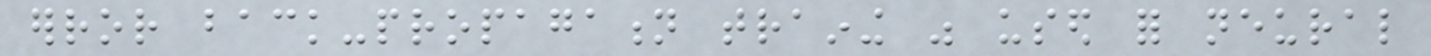error back-propagation training was used for neural
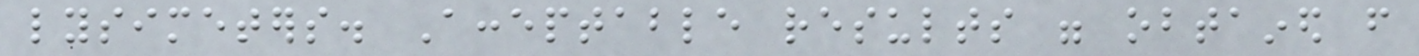lysimeters. Acceptable results were obtained from
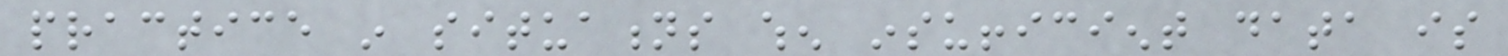practice in situations when insufficient data is
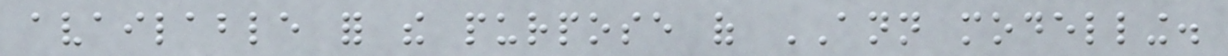available for the purpose of ANN modelling.
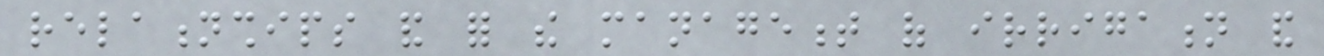relationships and for the management of irrigation and
